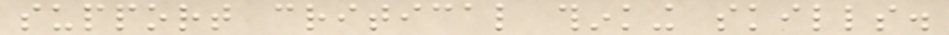support critical thinking skills.
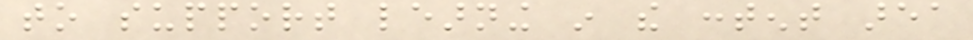to support learning in the content area
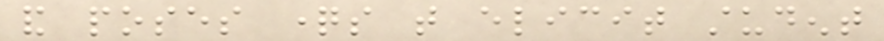and poses questions that elicit student
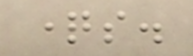questions.
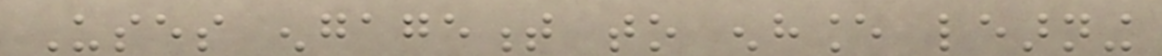Uses engagement to enhance learning
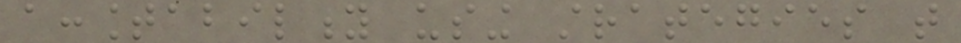accountability using strategies that
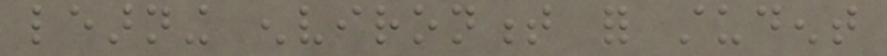learning environment for student
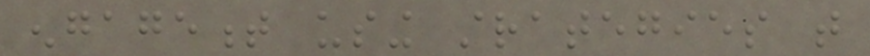engagement using strategies that
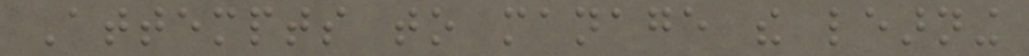Attempts to manage the learning
